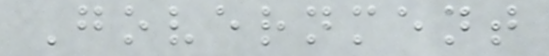Government
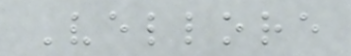Vellore
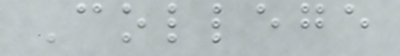College
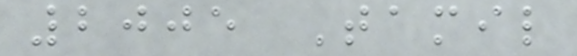2005 Tamil
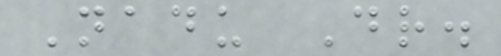Nadu Dr.
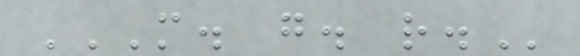M. G. R.
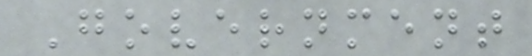Government
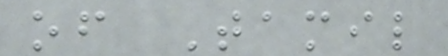of Tamil
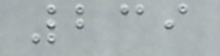239
